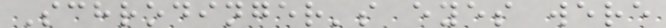Schrodinger's eyes were
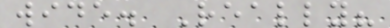wide. Really?
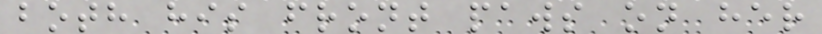both his front paws on her
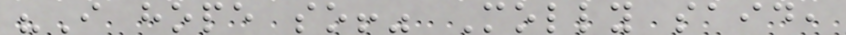"I hope so!" Molly said,
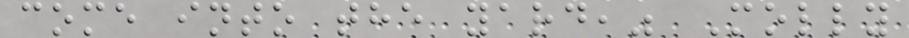come into the yard," Molly
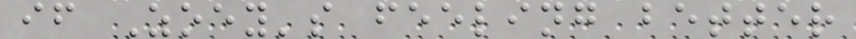if Zoey's feeling better
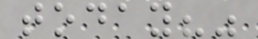today?"
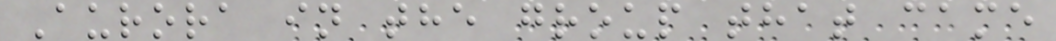Aurora in the group that came
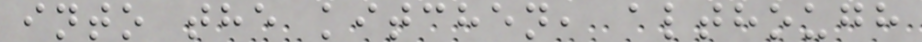into the kitchen, although
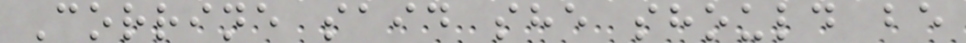Corrine said she should be
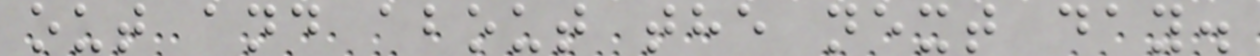out and about the next day.
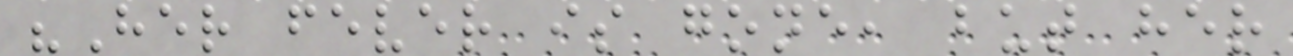"Her fever is gone, but her
